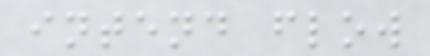intend flow
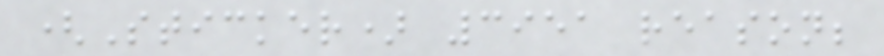(Sticker) 3951 reason;
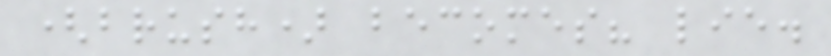(brush) becomes? lie.
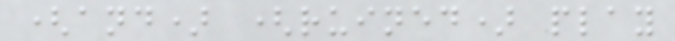(and) (ruined) play
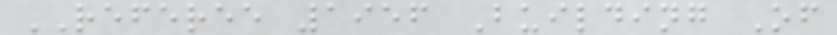REFEREE 1956 Building Of
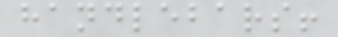handlebars!
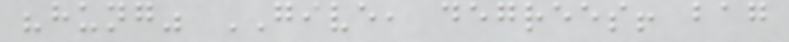"hung" GIVE, degrees! bag
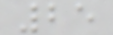25
